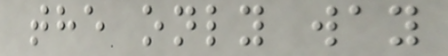the only way
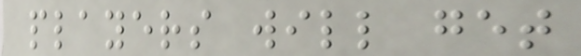players will get
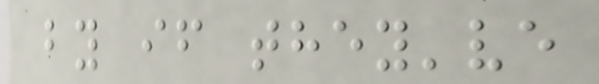by if they've
